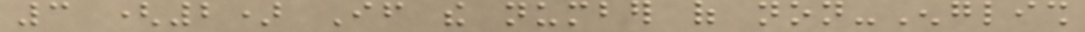3 (2) If the number of non-English
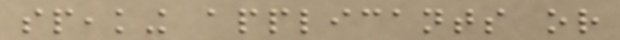speaking applicants or
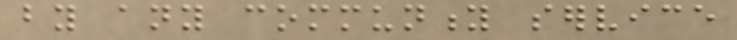by any community service
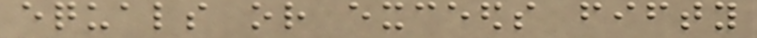equals or exceeds fifty
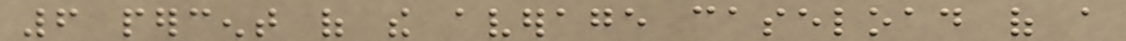6 percent of the average caseload of a
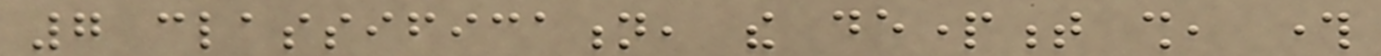7 classification, the department shall, through
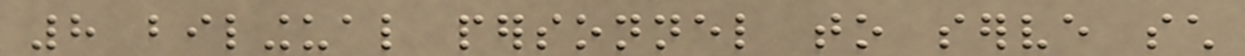8 bilingual personnel to serve such
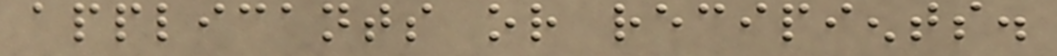applicants or recipients.
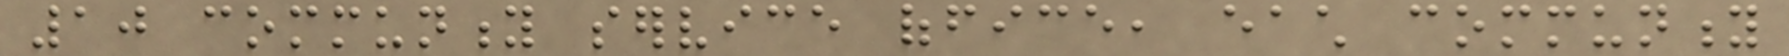10 community service office, each community
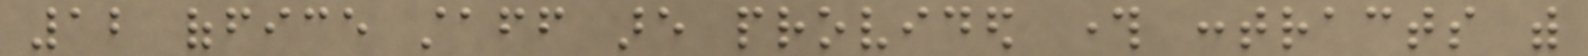12 office staff are provided through contracts with
